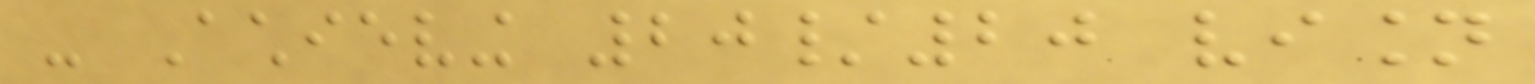- Achieving 20/20 vision
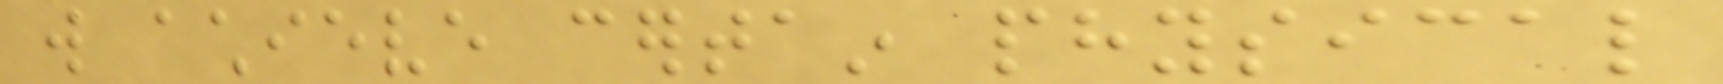will achieve certain physical
